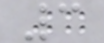3
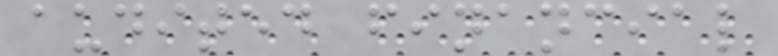audited financial
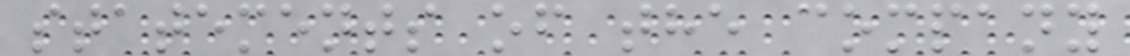statements of the company
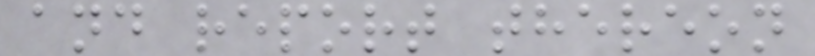and report thereon
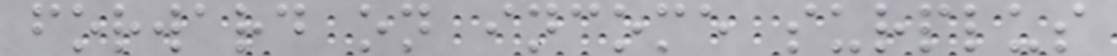forward on income surplus
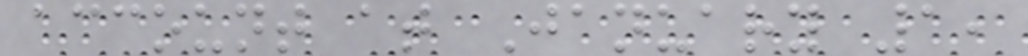account at January 1,
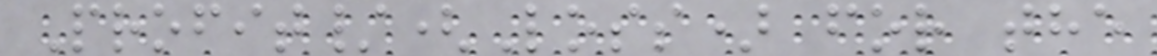Profit/(Loss) for the
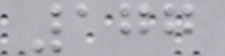177
